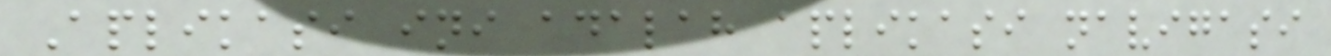Aplikasi ini adalah aplikasi navigasi
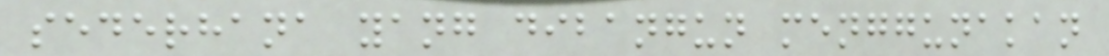sederhana yang dibangun menggunakan
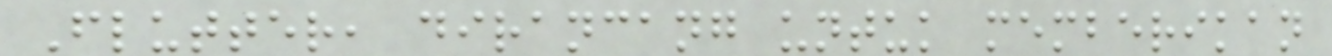Flutter, dirancang untuk memberikan
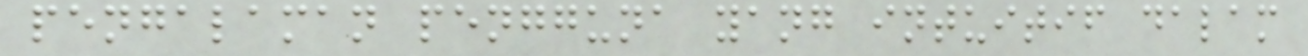pengalaman pengguna yang intuitif dalam
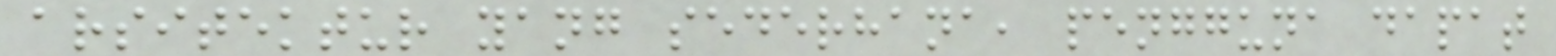arsitektur yang sederhana, pengguna dapat
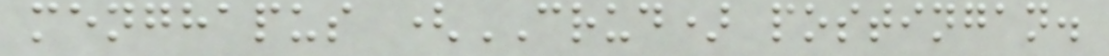menghapus (CRUD) postingan.
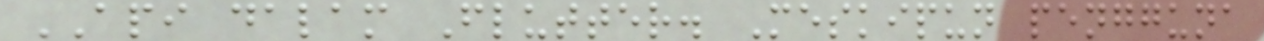API dalam Flutter. Meskipun pengguna
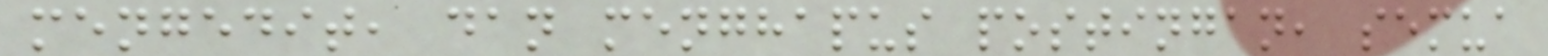mengedit, dan menghapus postingan, semua
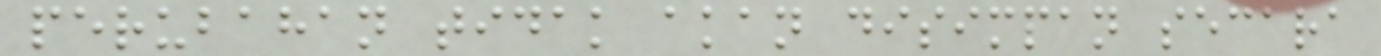perubahan tidak akan disimpan secara
